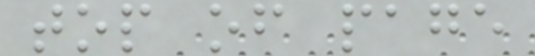top of page
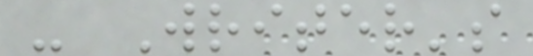- Writer's
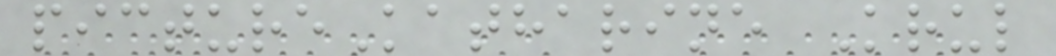pictureKatharine Krul
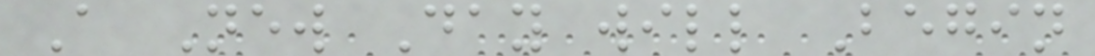A New Day will Begin
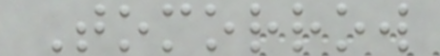Tomorrow
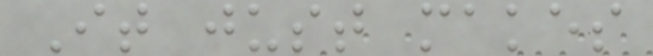It just makes
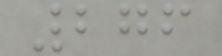276
